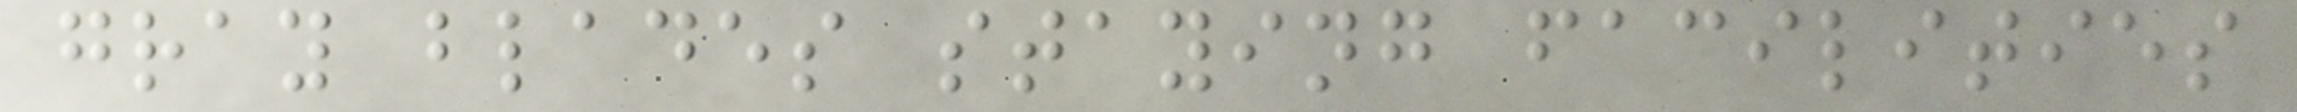gray blades staying facilities
